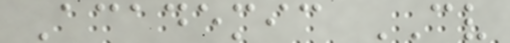Academic CV
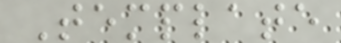Template
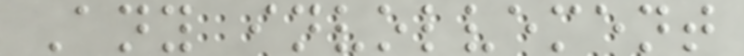Any involvement
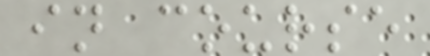in course
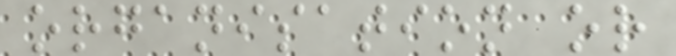organisation or
